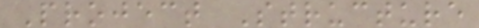Project Structure
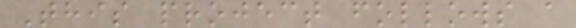This project follows a
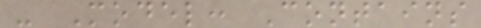- Model: Contains
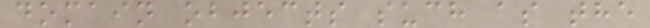domain objects such as the
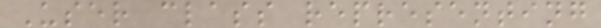User class representing
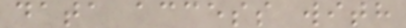data access with
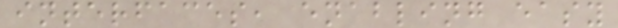interfaces, enabling easy
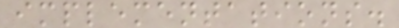implementations.
